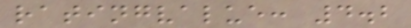ratingvalue: 4.2
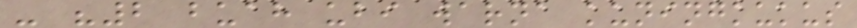- "2 buah ubi warna kuningkukus
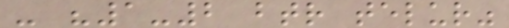- "1-2 btr telur"
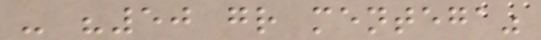- "50 gr mentega"
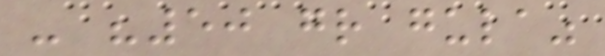- "50 gr gula"
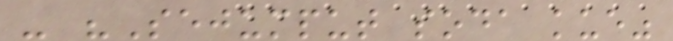- "Sejumput soda kue"
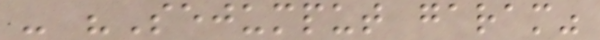- "Sejumput garam"
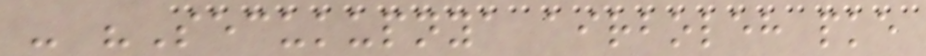- "Secukupnya airboleh pke
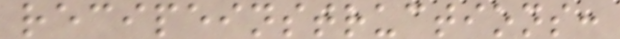recipeinstructions:
